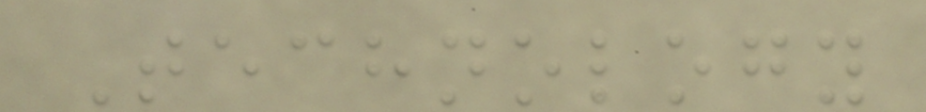Technology
